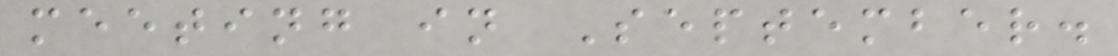meeting in September.
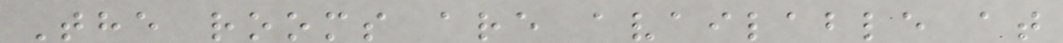The rooms are available at
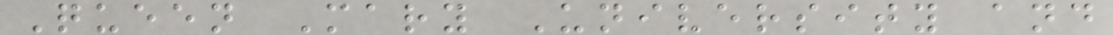Queen Mary University and
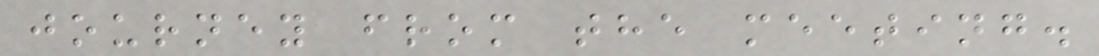journey from the meeting.
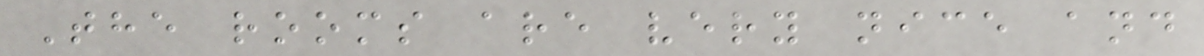The rooms are very nice and
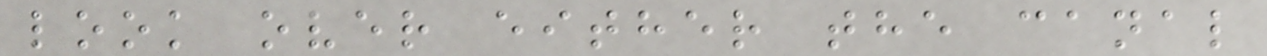look over either the canal
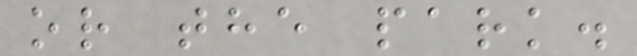or the park.
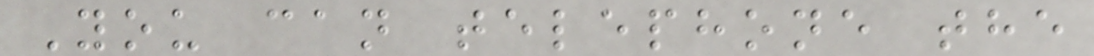You can telephone the
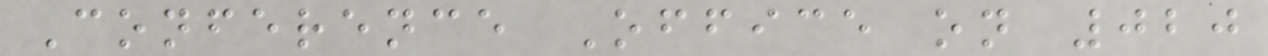Conference Office on 020
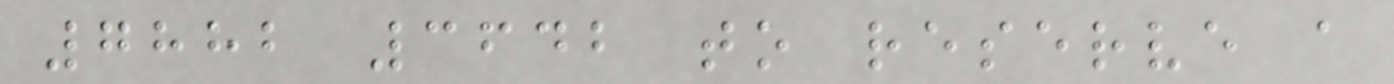7882 3642 to reserve a
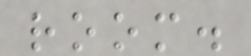room.
